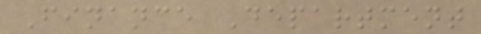Finance Department
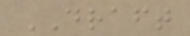DRAFT
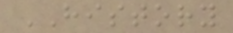HISTORY
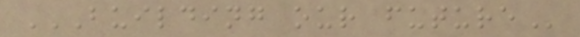BUILDING OUR FUTURE
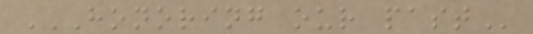HONORING OUR PAST
